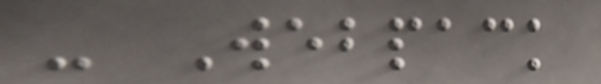- Webpack
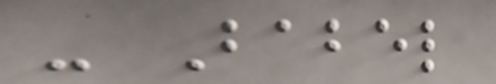- Babel
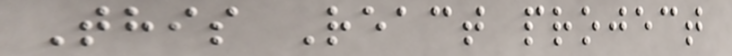This React project
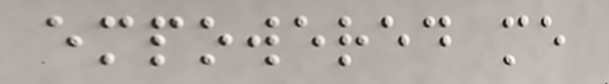empowered me
